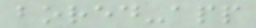bored-app
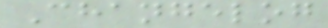Changelog
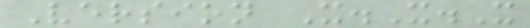Version X.X.X
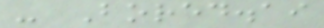- Bored.ai
